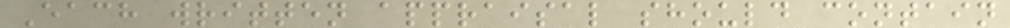Each written appraisal should contain
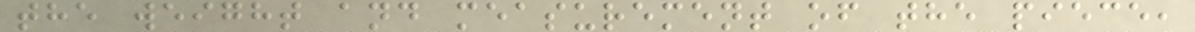the weight and measurement of the piece,
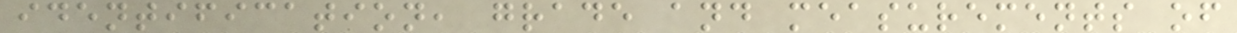identification, grade and measurements of
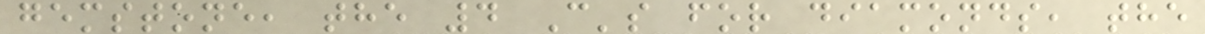gemstone, the 4 C's for diamonds, the
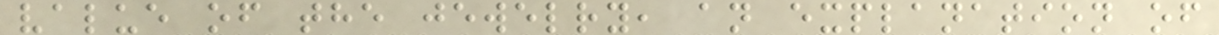value of the jewelry, an explanation of
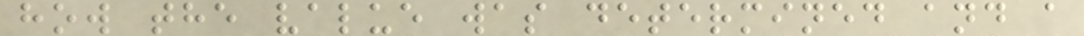how the value was determined and a
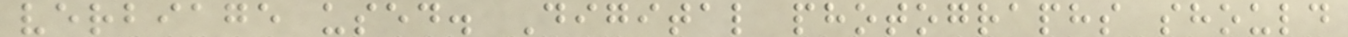verbiage used. Digital photographs should
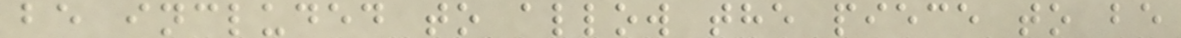be included to allow the piece to be
